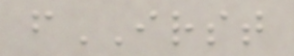fIRST
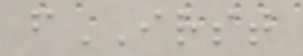fIRST
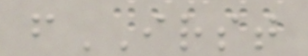fIRST
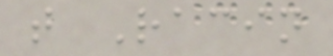t Racin
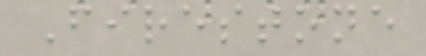Firestone
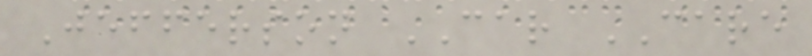Jefferson CAR CARE
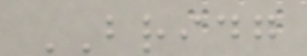BRIDG
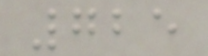725
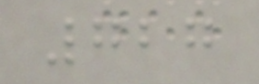727
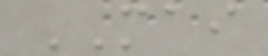MAI
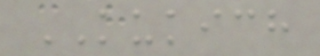KUKICH
